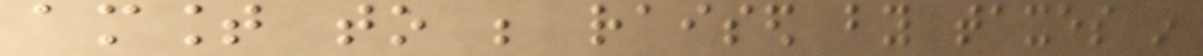amount to be raised by taxes in
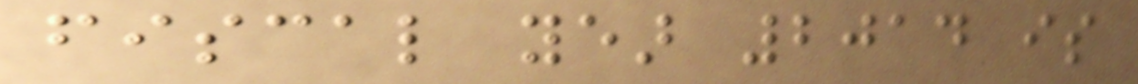fiscal year 2014 is
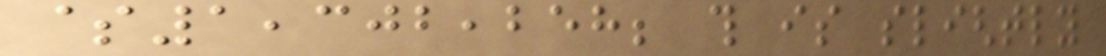$1,302,258; this is slightly
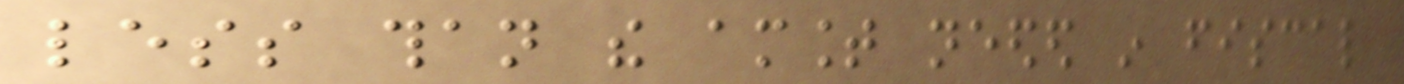less than the amount needed in fiscal
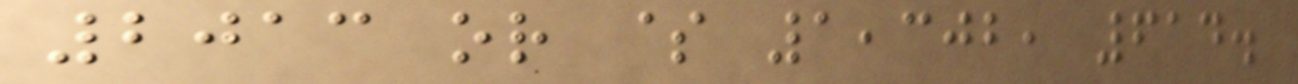2013 or $ 1,302, 614.
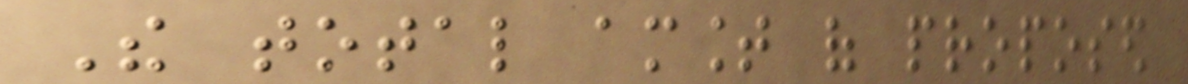The total amount of proposed
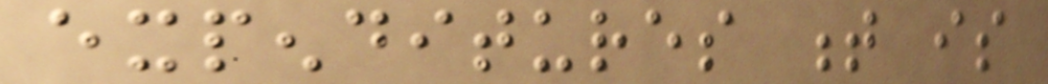expenditures t is
